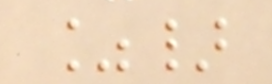%}
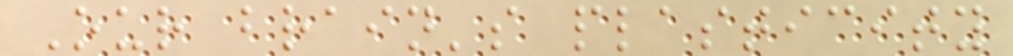Our brain's plasticity
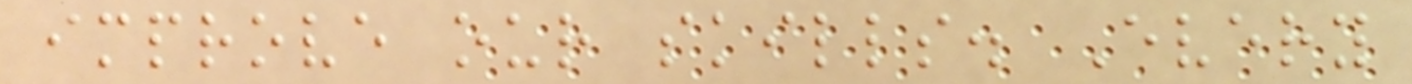improve our skills. Every
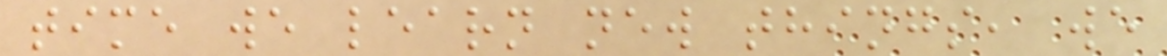time we learn new things, we
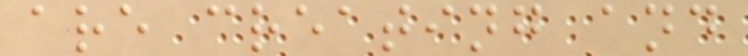are creating and
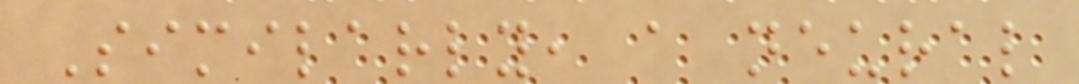Similarly, a neural
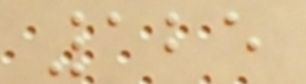125
